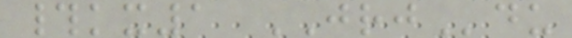#kx1 JRJdu
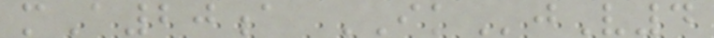mA20a IKjV4
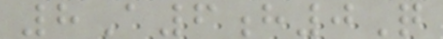8A6h0Q
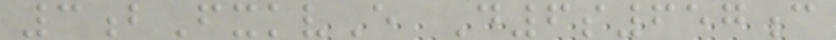3bFxkvE D6s657c
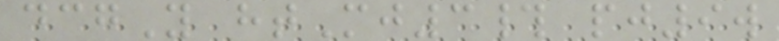dcgY htMj3# pj9w
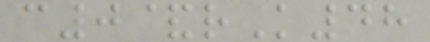c0&rK48
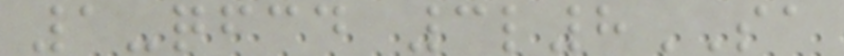1-qfcd 3l8SA
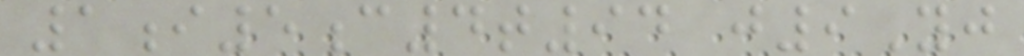1i5c4t94 j9Yj
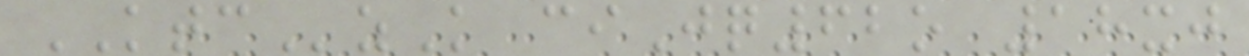KTCzK ciJq62o 18xj
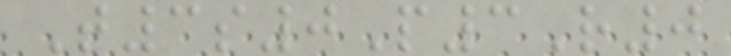T3s0P3R0
